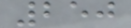250
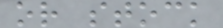or stock
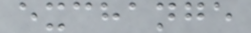exchange
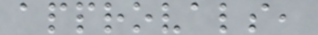approvals,
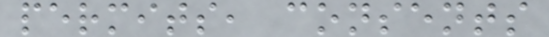permits, consents
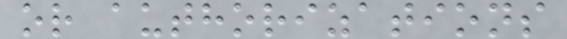or authorizations
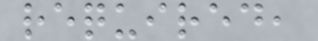required,
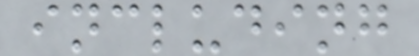including
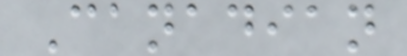Canadian
